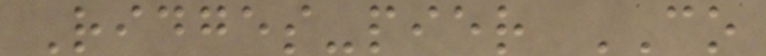Ridges-pier CO
